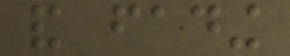and fading
